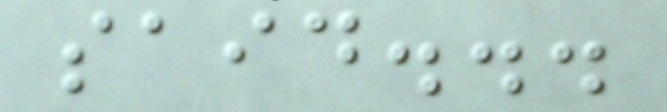said...
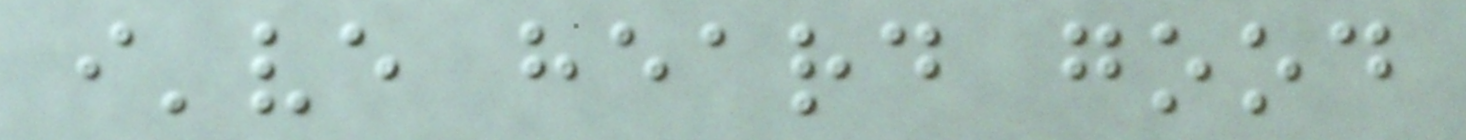i've heard good
